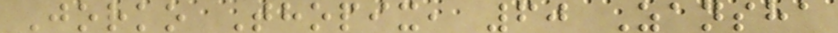Jorko Thopix, 60 Zansha
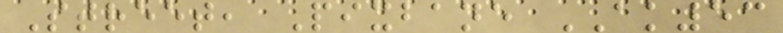Street, Pixbane AK53
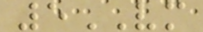5VM
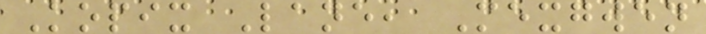Kopix Lane, Mexgwen
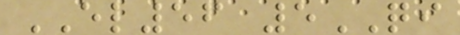EL56 5QI
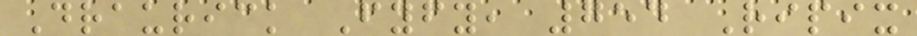Draurick Fyfy, 754 Ripix
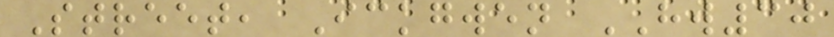Street, Ickgwen HW30
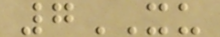7XU
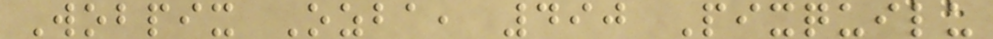Wobpix Ozba, 490 Pixquilu
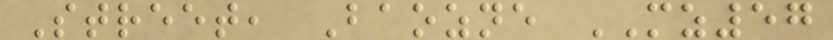Street, Baozne MZ57
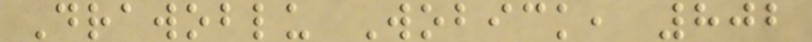Drawoblu Wobick, 802
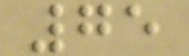75
